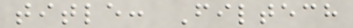title: Filtech
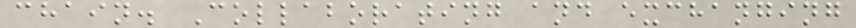chain. Collaborating and exchanging
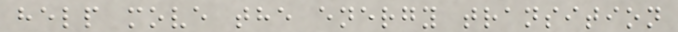help move the energy transition
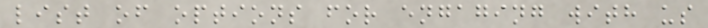list of options for engaging with us
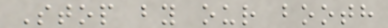Stop by our booth
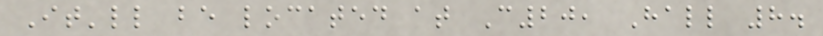It'll be located at C20, Hall 8.
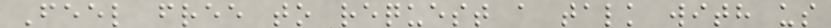Feel free to request a talk with us
